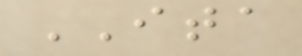ITA
